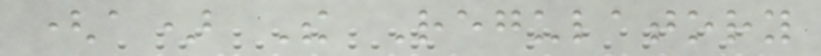(a) The Regulatory
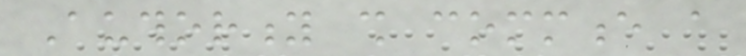Authority shall commence a
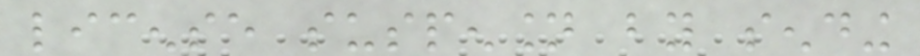license suspension by sending
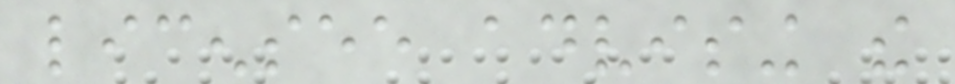licensee advising the
